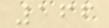166
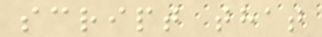script that
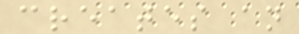creates an
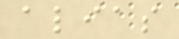alias
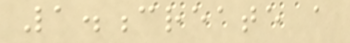1.create a
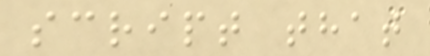script that
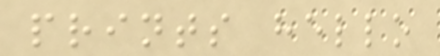prints hello
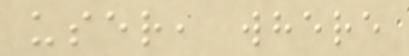user, where
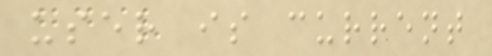user is current
